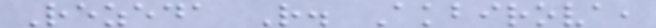Rezeda R. Akbirova,
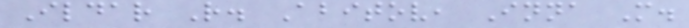Ildar R. Abitov, Inna M.
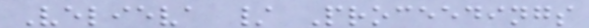Velieva / Proceedings
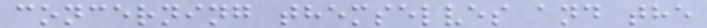concerning themselves and the
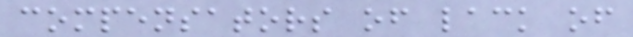compensators of lack of
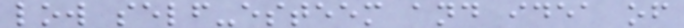low self-esteem and idea of
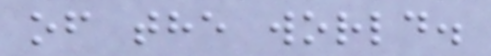of the world.
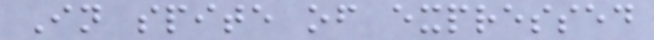In spite of expressed
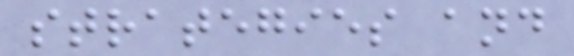strategies and
